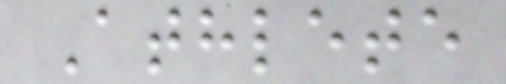Athlete
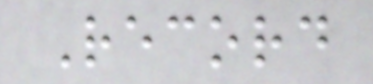Record
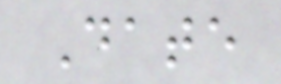Date
